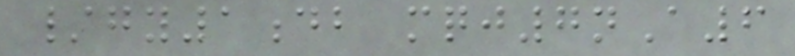/gy1db mqj7nA6
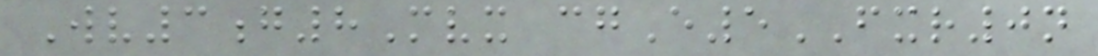Wv3g8Mvx cgE5FXR0n
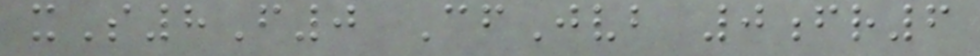xS8F0 CfJvb 0fr6
